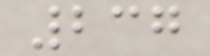237
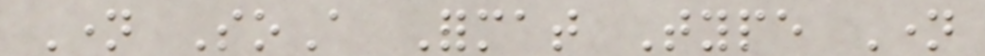Name SoA Format Type Name
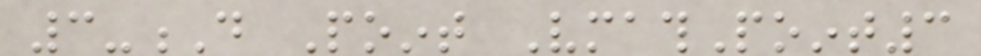3-D Point VmathPoint3
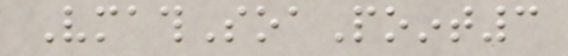VmathSoaPoint3
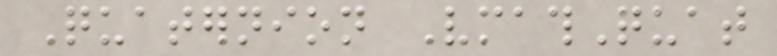Quaternion VmathQuat
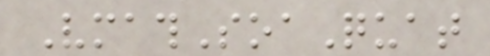VmathSoaQuat
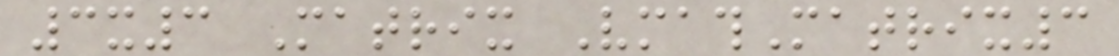3x3 Matrix VmathMatrix3
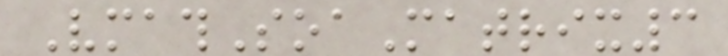VmathSoaMatrix3
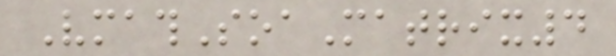VmathSoaMatrix4
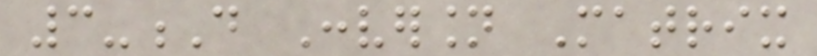3-D Conversion Matrix
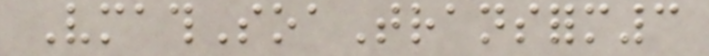VmathSoaTransform3
